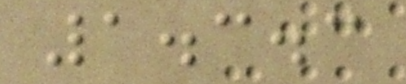1.3.3
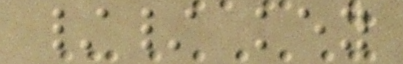// key
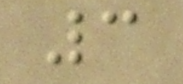3
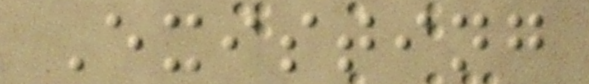Existing
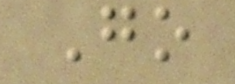Go
